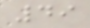49
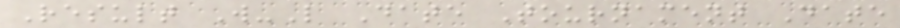Result W-L Date Tournament Date
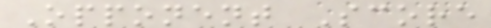Opponent Score
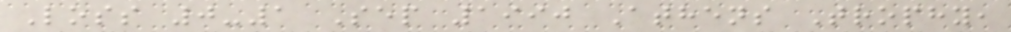Loss 0-1 Sep 1990 Athens Trophy,
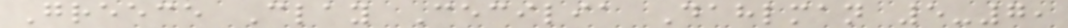Greece Clay Cecilia Dahlman 5-7,
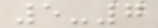5-7
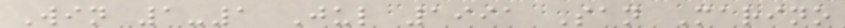Win 1-1 Jul 1991 San Marino
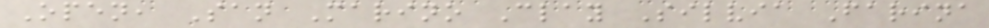Open, San Marino Clay Silvia Farina
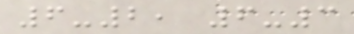6-2, 6-3
